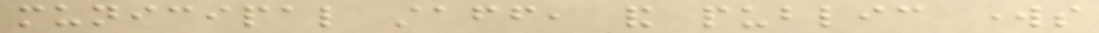municipal staff, and public works
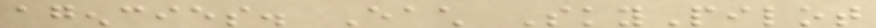agencies. Each SkyPilot
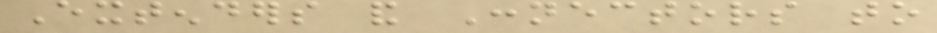Extenders and Connectors to
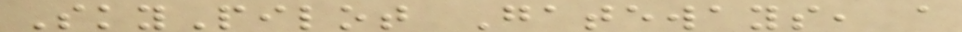SkyPilot Gateways, a
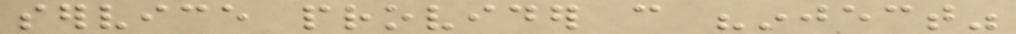service provider can "inject"
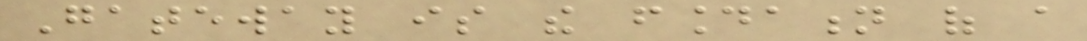Gateway is the foundation of a
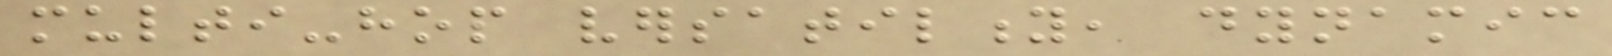multi-hop versatility, dynamic
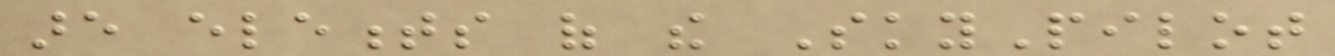are elements of the SkyPilot
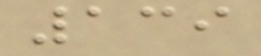139
